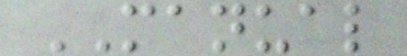MANUAL
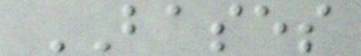BASES
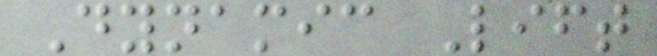Dynamic Lift
